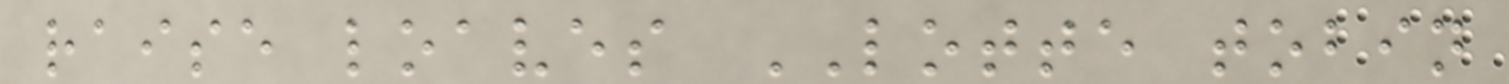raise loaves LOTTE tobin
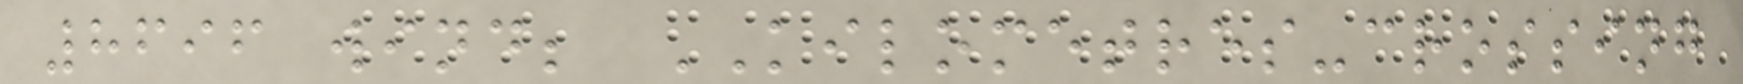8696 wind; KILOMETRES-crossing
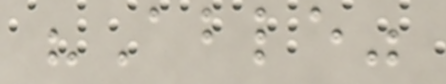"Able"
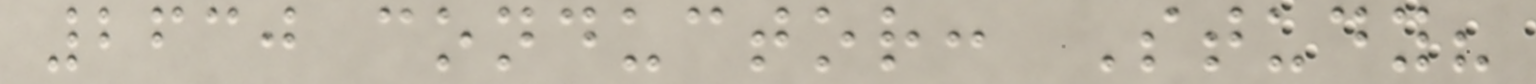2630 conductor: Study?
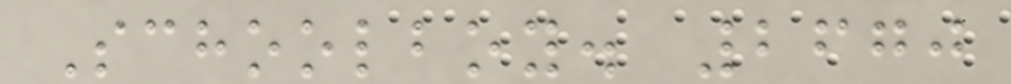Schoolboy. 2670
